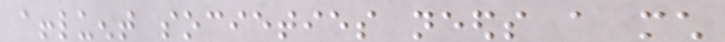affluent societies needs a much
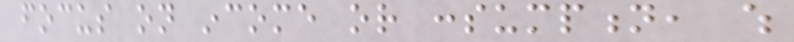focus on income or consumption, which
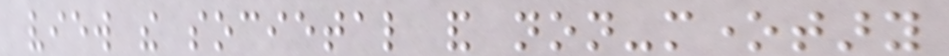view the societal and non-monetary
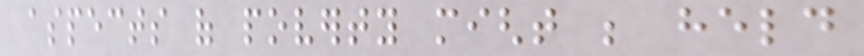aspects of poverty might be held
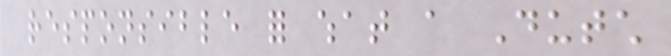responsible for what a Dutch
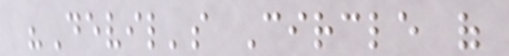"Devil's Circle of
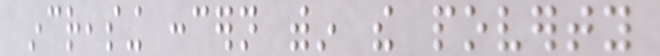increasing concern within the poverty
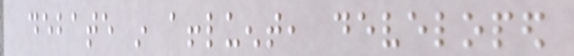debate in affluent, developed
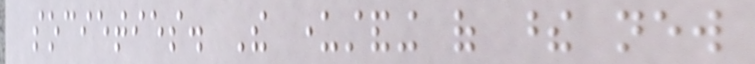societies. The understanding of these new
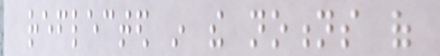reflected in the notions of
